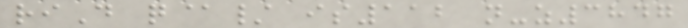riD q@/ is112 n-z3847
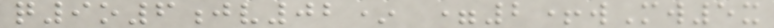q9o6jv02* =2+wMw5x
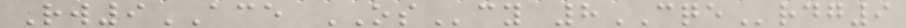Rw9ACE OScy 8CQErdg9
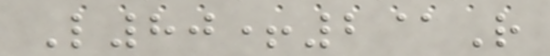L80+2@R
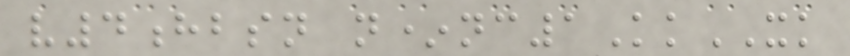v4hbsn n*nc1KkXK
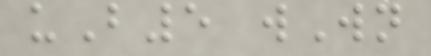uB5 wWn
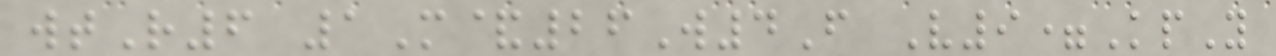wtR6 1M&26W4F V9=KpY
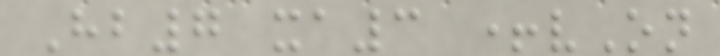Hb7 xa3 +vOn
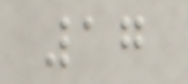17
